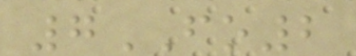7FO2
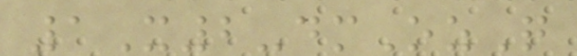1X2-dmOzQ
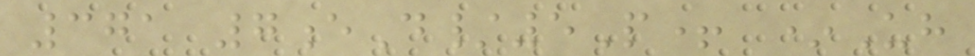371 7eD/5P+ *Uh
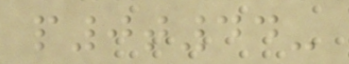p0t44-
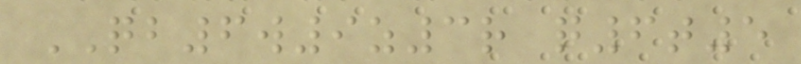QB6w9z3r q6t5
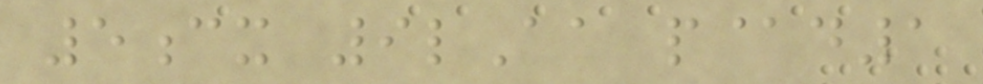5cx 9lAa p@d1
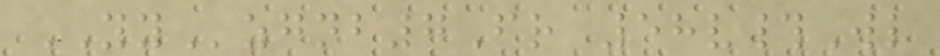YYzgnb7Fr 58v#Wl
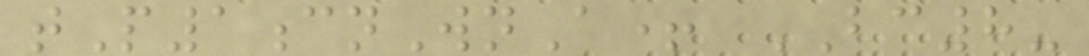tP1cnWnA+ BC8-
